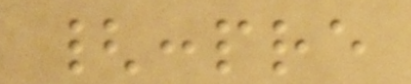{:pre
